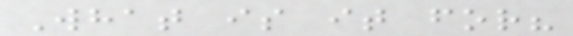What is it for?
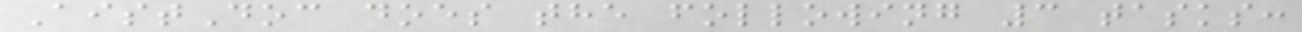AistDoc does the following 3 tasks:
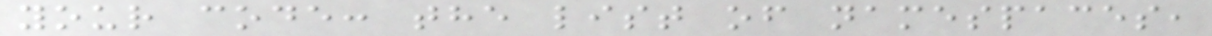your code: the list of namespaces,
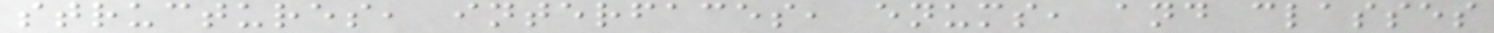structures, interfaces, enums, and classes
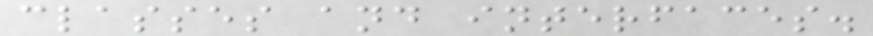classes and interfaces.
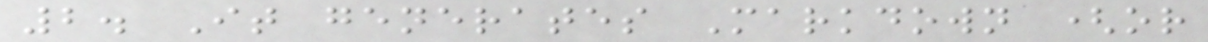2. It generates Markdown (or
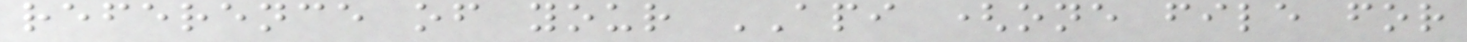reference of your API (one file for
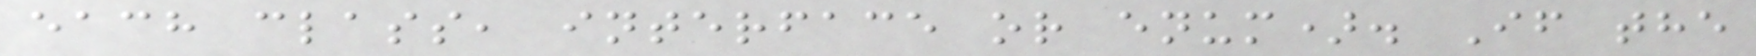each class, interface or enum). If the
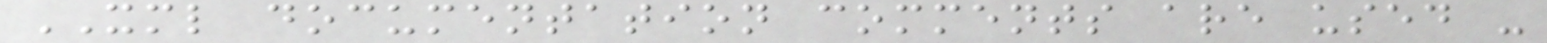XML documentation comments are used -
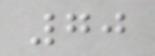70
